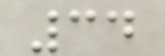34
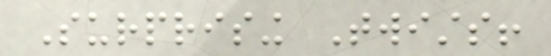Surprising Twists!
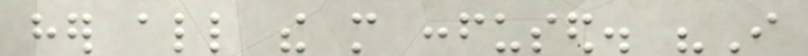her all the more confused. "I
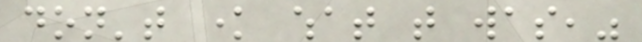don't know what that was,"
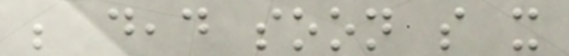be dead soon so it
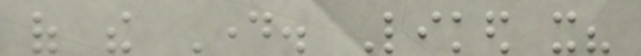of the Day. Liked it?
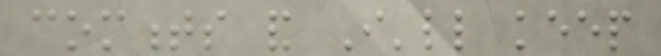comments and I'll keep
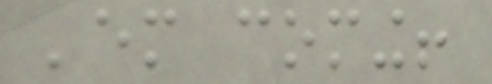'em coming!
